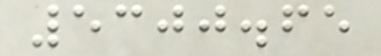5300.65
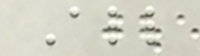All
